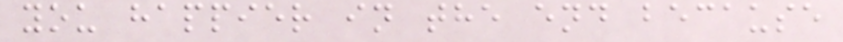you happier in the end because
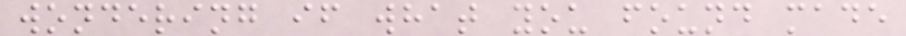wondering if what you found made
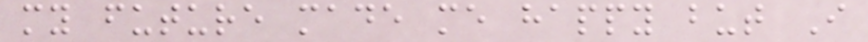my future made me happy but I
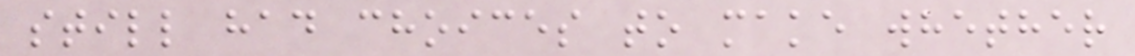still had choices to make whether
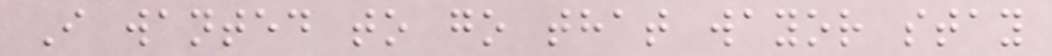I wanted to go that wayor stay
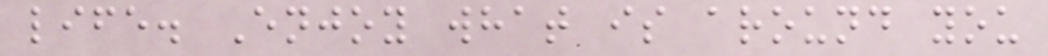life. Enjoy what is around you
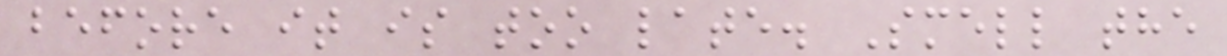before it is too late. Smell the
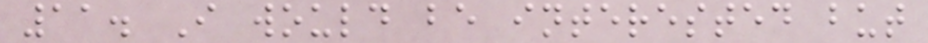11. I would be interested but
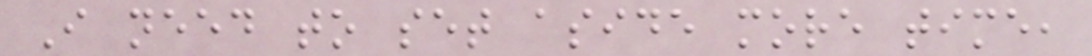I need to set aside more time,
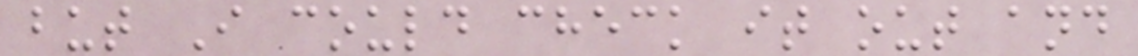but I could check it out and
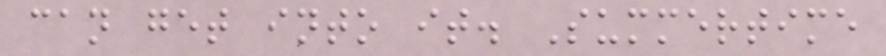can get into it. Summertime
